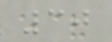30
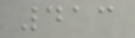413
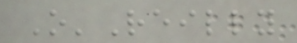O'Reilly
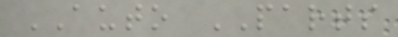AUTO PARTS
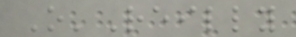O'Reilly
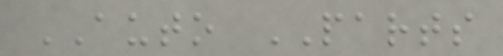AUTO PARTS
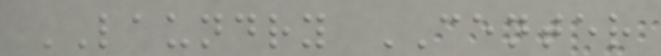LAUNDRY CENTER
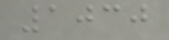1030
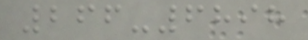266-6898
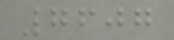7607
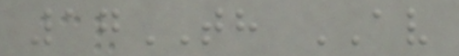17TH AV
